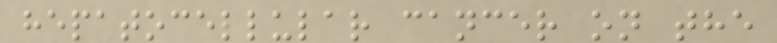hepatocellular cancer on the
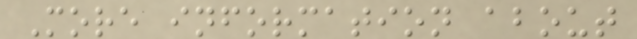More information about
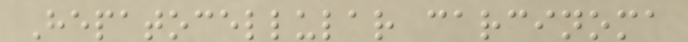Hepatocellular carcinoma
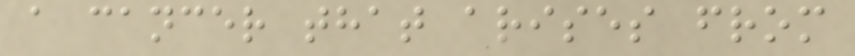a cancer that arises from
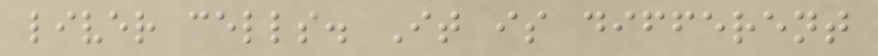liver cells. It is different
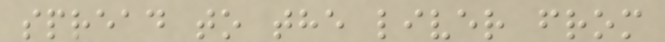spread to the liver from
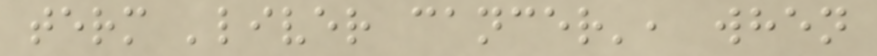term 'liver cancer', when
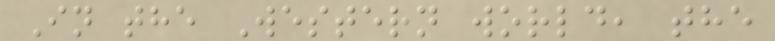In the Western world, the
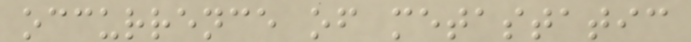occurrence of metastatic
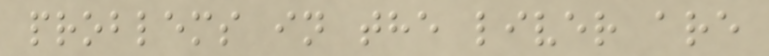problems in the liver are
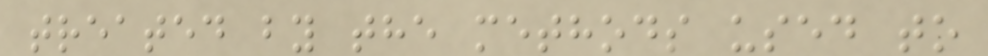treated by the methods used to
